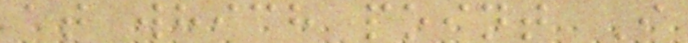at which point I
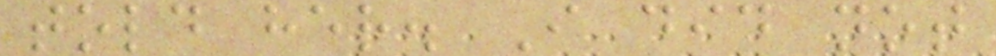told her. I did not
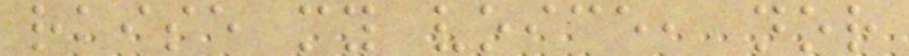raise my voice, nor
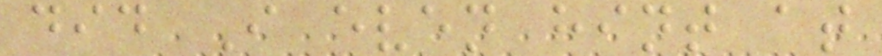did I even hint at
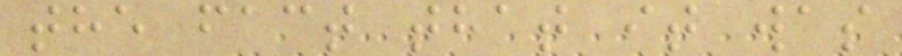the fact that it was
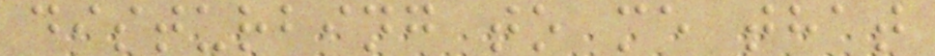disturbing to me that
